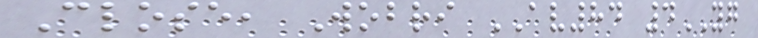Close, Wobri AV84 4YG
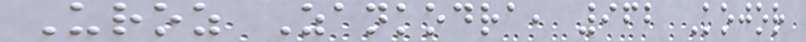Uroz Zankodra, 962 Kojor
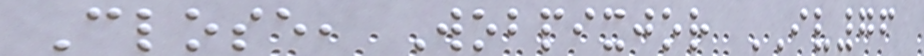Close, Wobpixjor IV76
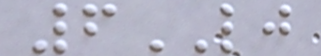6LJ
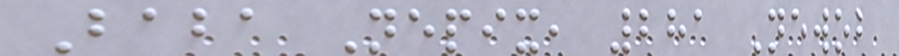Baba Nepix, 281 Newob
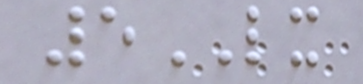5LX
